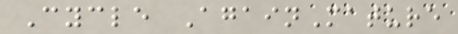Cycle AgainMature
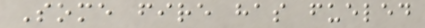Some fire has fueled
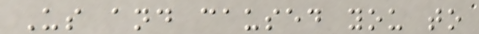Us and caused you to
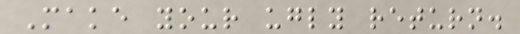Make your ugly return.
